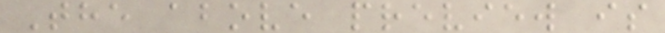The above preview is
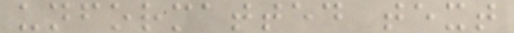unformatted text
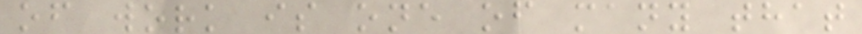of work is one of many that
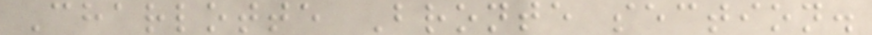Charlotte Bronte section.
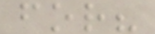for?
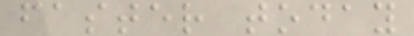faster today
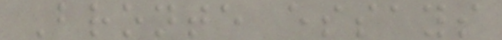Bronte essays
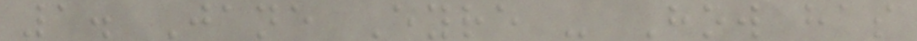1. Jane Eyre - How has
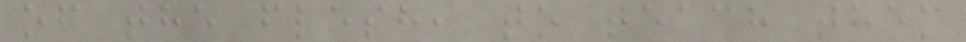of the flesh, to teach them
